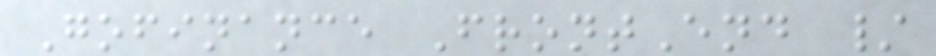Gofinance FrontEnd /
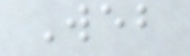Web
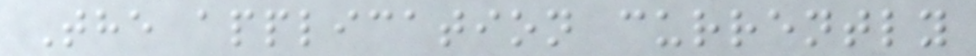The application currently
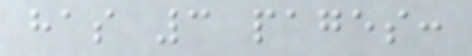has 3 pages:
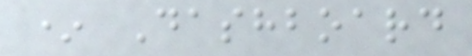* Dashboard
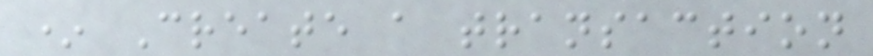* Create a transaction
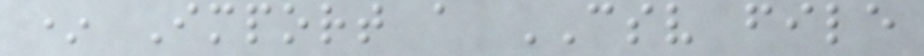* Import a CSV file
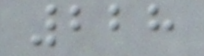228
